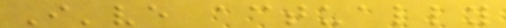I've actually
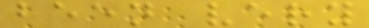been very
